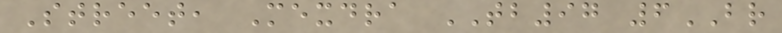Street, Mexdra TB97 6BR
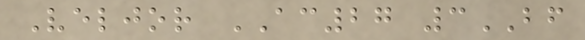Veljor AC27 3BF
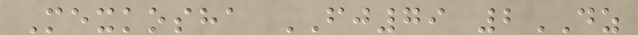Mexkosha FJ79 2DZ
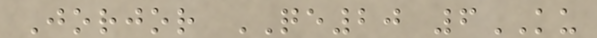Jorjor QE20 6KU
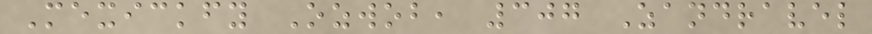Mexickfy Ozwob, 307 Zandravel
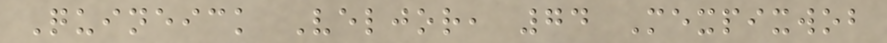Quineick Veljor, 74 Mexpixwob
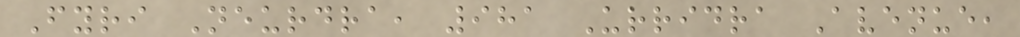Fyri Neurdra, 981 Urridra Avenue,
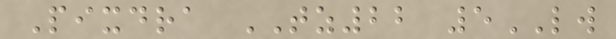Pixdra TZ22 5LW
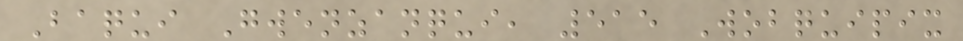Baqui Gwenzanqui, 515 Wobquipix
